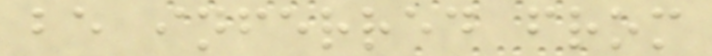be inferred from
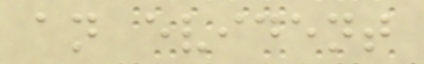an evident
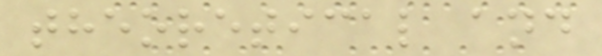theoretical and
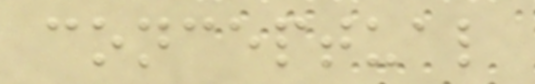conceptual
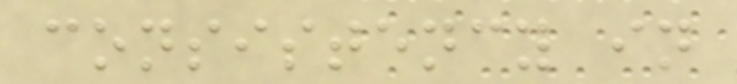consistency in
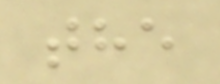the
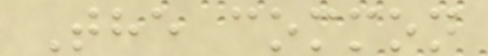The common
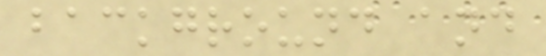background and
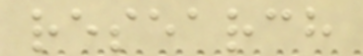research
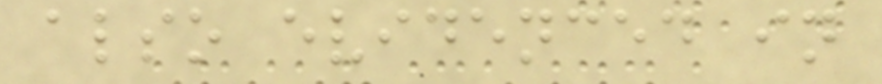also evidenced in
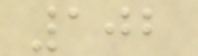102
